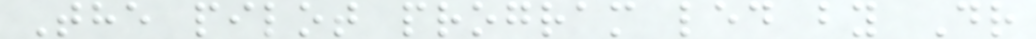The pilot program led by Dr
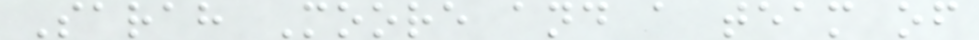Sarah Moore and a team of
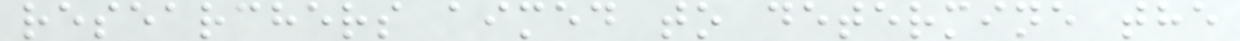researchers aimed to determine the
